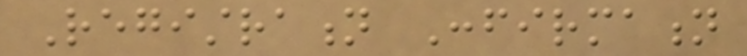Registration Confirmation
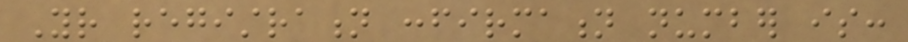Your registration confirmation number is:
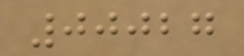00027
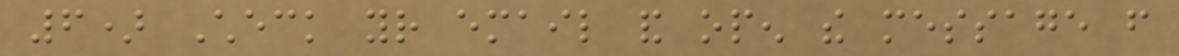6) Check your email and open the message from
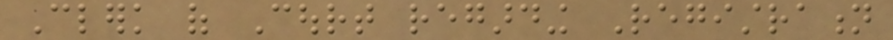Clerk of Court regarding Registration
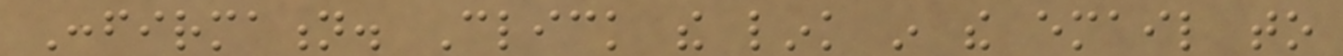Confirmation. Click the link in the email to
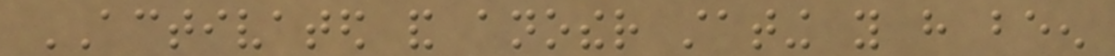ACTIVATED and another stating you have been
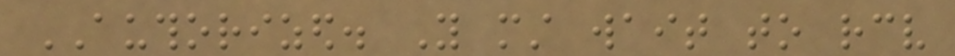AUTHORIZED. You must wait to receive
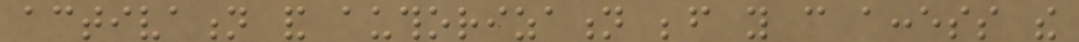activation and authorization before you can access the
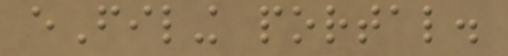eFiling portal.
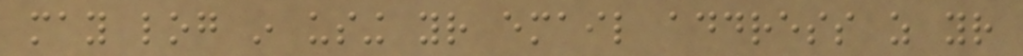may log in using your email address as your
